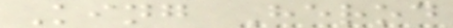King Herod
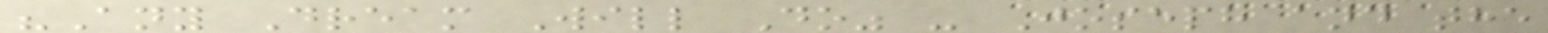"Any Dream Will Do" - Joseph and the
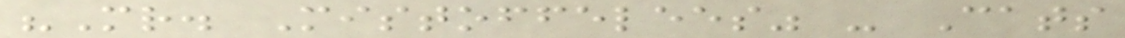"Mr. Mistoffelees" - Cats
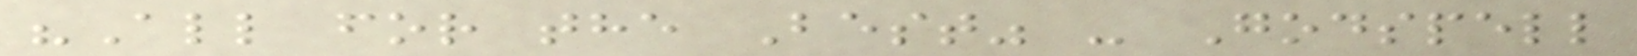"All for the Best" - Godspell
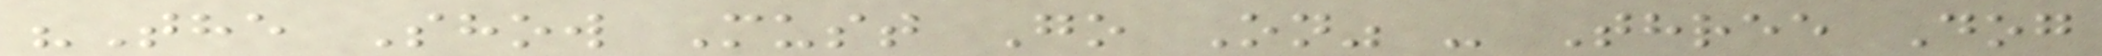"The Show Must Go On" - Three Dog
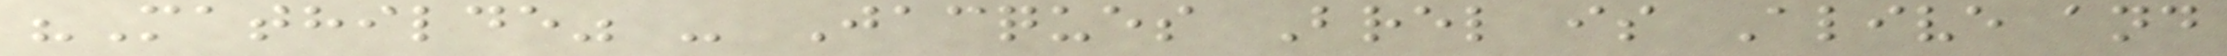"Mathilde" - Jacques Brel is Alive and
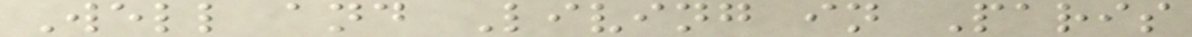Well and Living in Paris
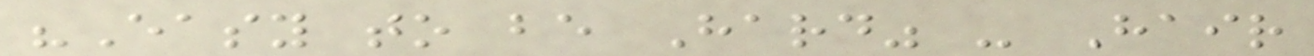"Easy to be Hard" - Hair
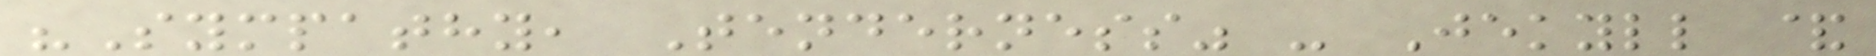"Sympathy, Tenderness" - Jekyll &
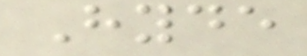Hyde
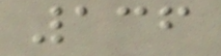136
